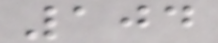104
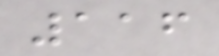116
